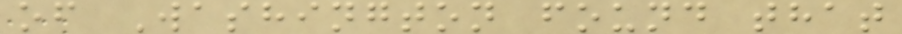of Washington found that
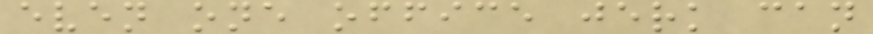even one office jerk can
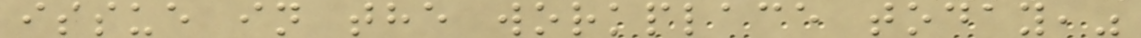issue in the workplace today,"
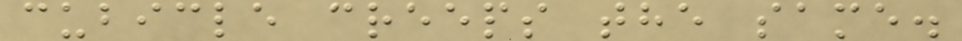cubicle creeps the same.
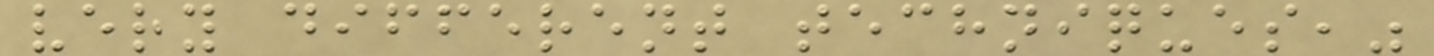very different techniques,"
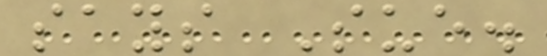says Sue.
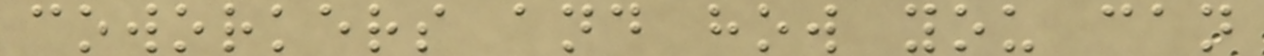coworkers and how you can
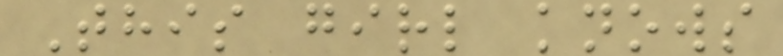This girl knows
